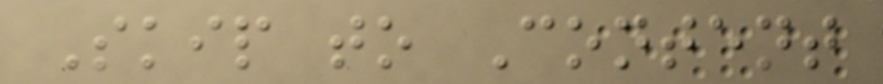Skip to Content
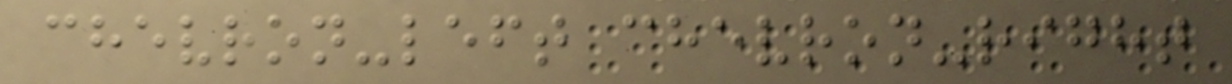chevron-left chevron-right
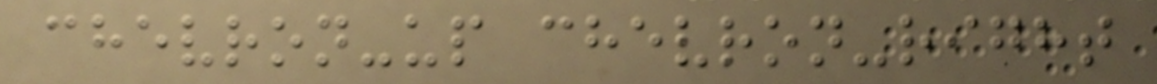chevron-up chevron-right
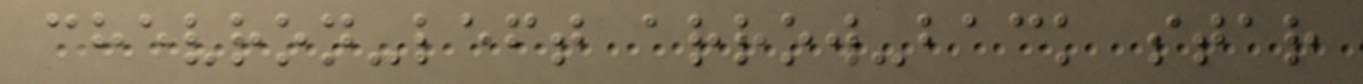chevron-left arrow-back star
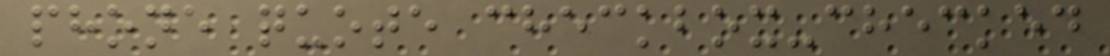phone quote checkbox-checked
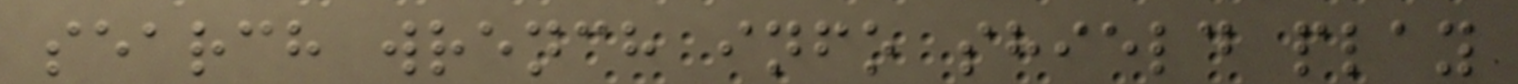search wrench info shield play
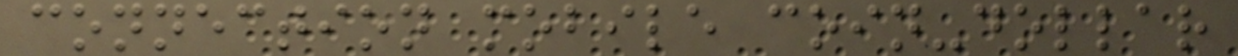connection mobile coin-dollar
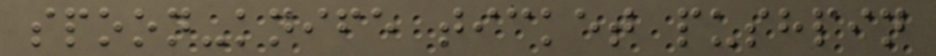spoon-knife ticket pushpin
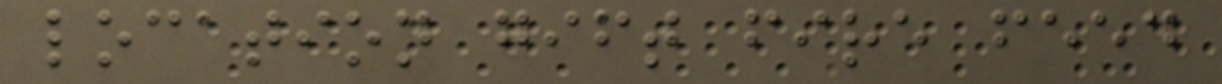location gift fire feed
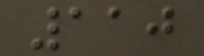110
